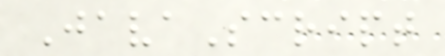JavaScript
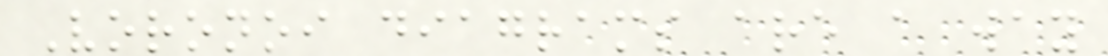Voronoi diagrams are a way
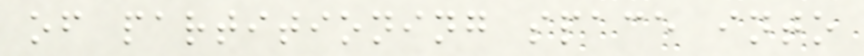of partitioning space into
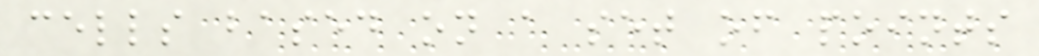cells based on a set of points
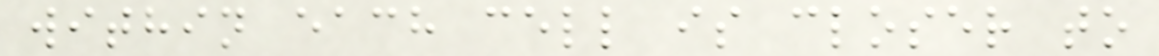within each cell is closer to
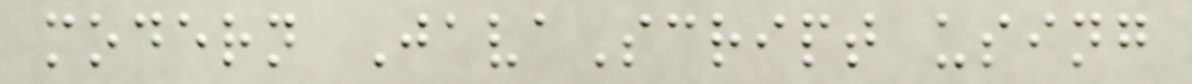modern JavaScript using
